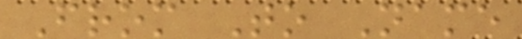From To Name
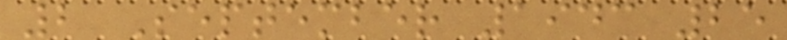2 September 1943 25
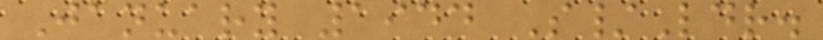January 1944 S/Ldr.
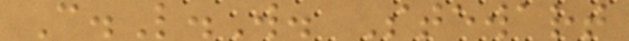C.L.W. Stewart
